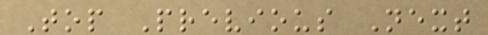Top Previous Next
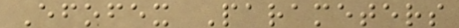Efofex Parameters
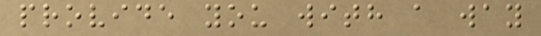provide you with a way
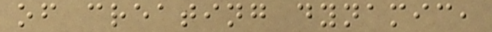of creating dynamic,
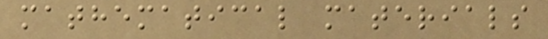mathematical materials
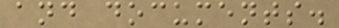and documents.
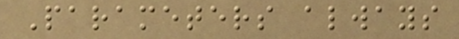Parameters always
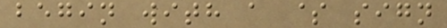begin with a $ sign
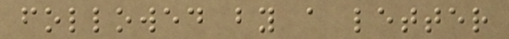followed by a letter
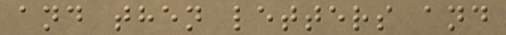and then letters and
